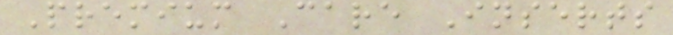Premium Care Inserts
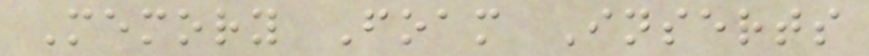Memory Foam Inserts
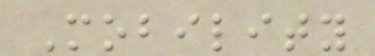Mobility
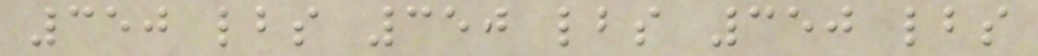350 lbs 350 lbs 350 lbs
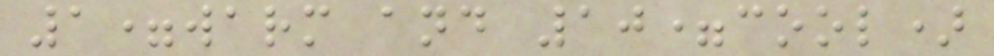1=warm and 10=cool)
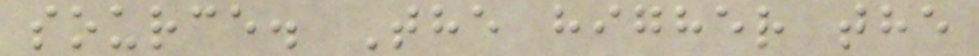source. The higher the
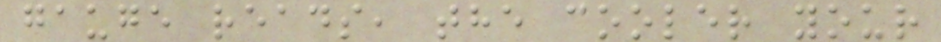gauge reads, the cooler your
